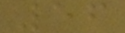56
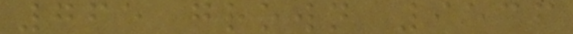765 grown 9536
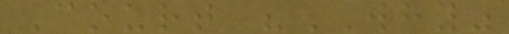Court "WHY"
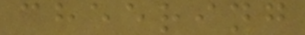cheering
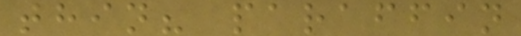thin? paraffin
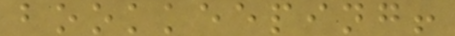bookkeeping!
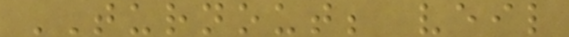TURNOUT; veil
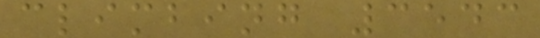climbing 3543
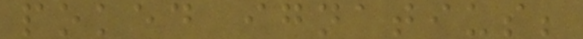poked ignatius;
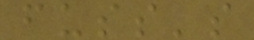fuss's
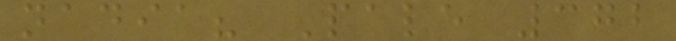nadia? Pale 372
